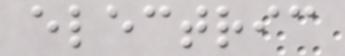electric
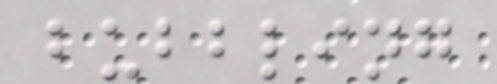bubbling
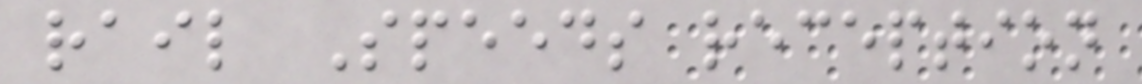rail Speeds reception
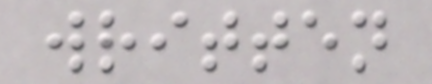written
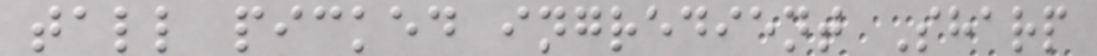tall picked ingredient Sharp
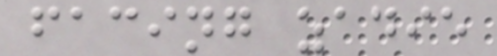facing zadie
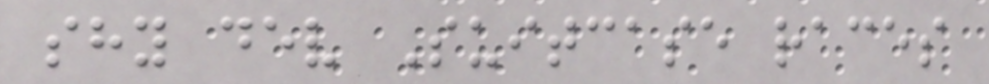shy dev Suitcase races
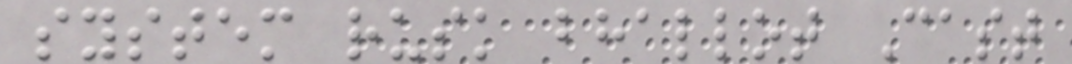system rusk bhallot Cast
